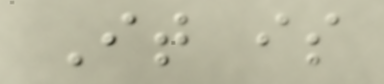It is
